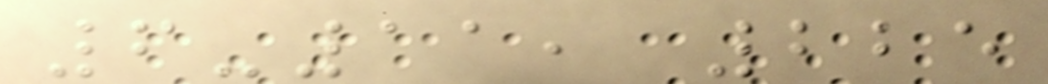6-11, 225
